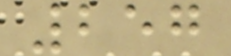257
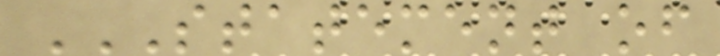STATEMENT OF
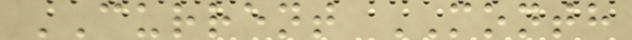CURRENT MONTH
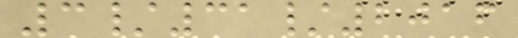3/31/2016
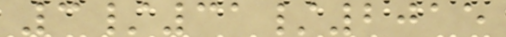3/31/2015
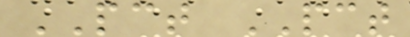PCT PCT
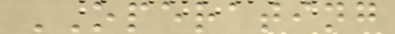OPERATING
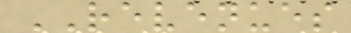REVENUES
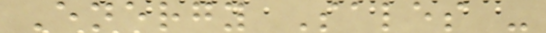Energy Sales -
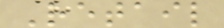Retail
